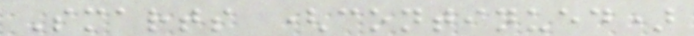Smarts (continued)
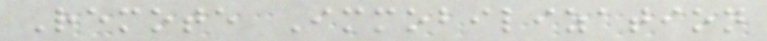Remote Immobilization
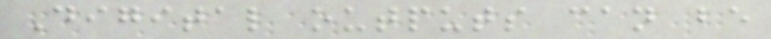Digital outputs can be
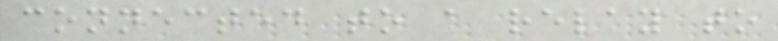connected to a relay to
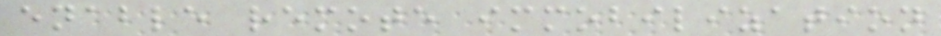enable remote immobilization
